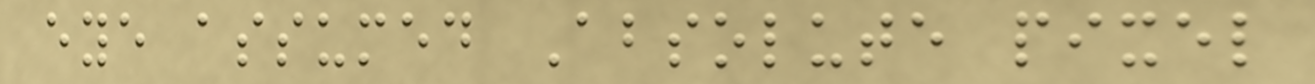eye assumed Absolute pixel
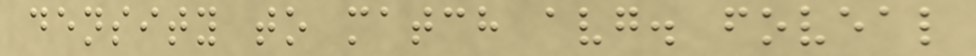density to match avg. foveal
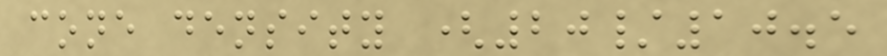cone density (20/10.5
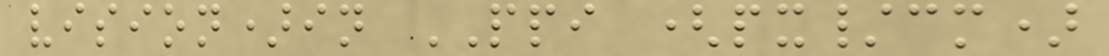vision)in PPI (px/cm)
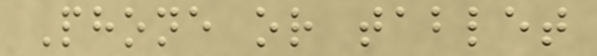Phone or tablet
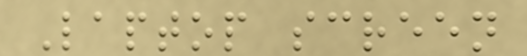Laptop screen
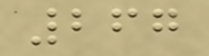267
